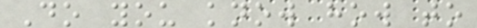Do you know how to
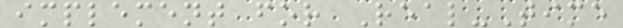implement for Real-Time
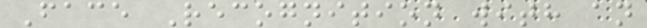Face Recognition with an
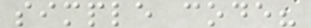simple code?
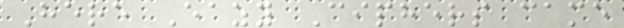Here Eazy Ciphers came
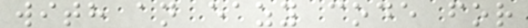with an eazy code for
